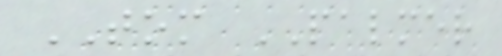TOM PALMER
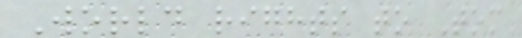World rights to Tom
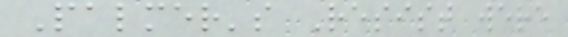Palmer's Resist were
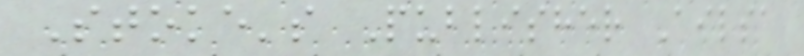Stoke's Publisher Ailsa
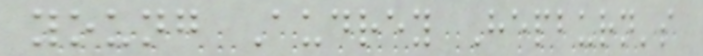young Audrey Hepburn's
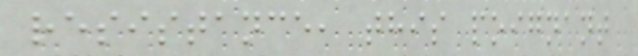resistance, this poignant
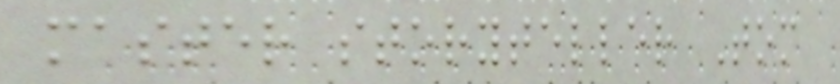master storyteller Tom
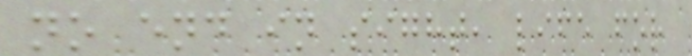no end in sight, life for
